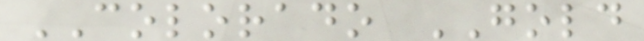COLORADO GOLD
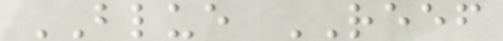BLUE REEF
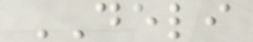DELI
